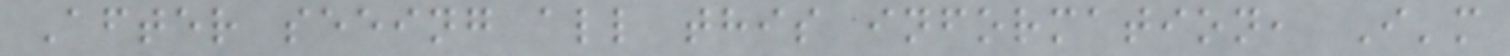After seeing all this information, I'm
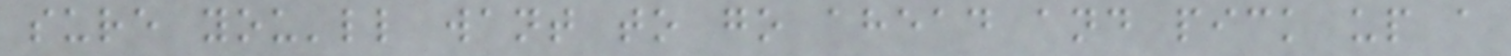sure you'll want to go ahead and pick up a
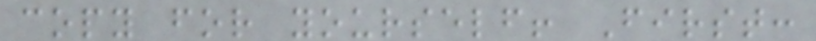copy for yourself! First:
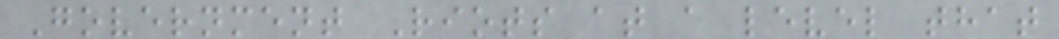Government Riots at a level that
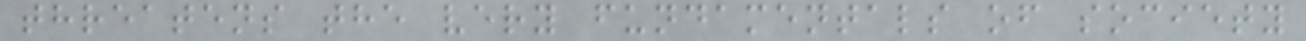threatens the very fundamentals of society
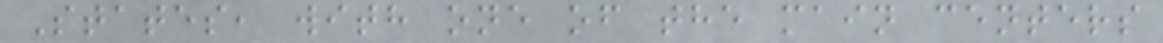States, with one of the main centers
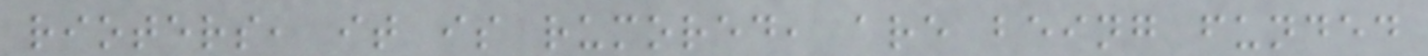rioters, it is rumored, are being funded
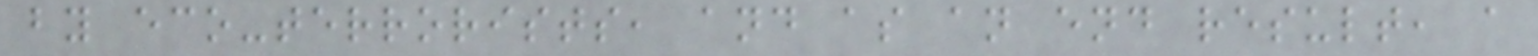by eco-terrorists, and as an end result, a
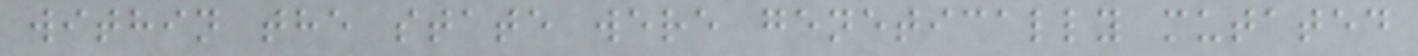within the state were genetically mutated
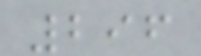296
